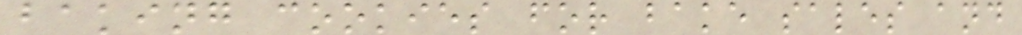baking cookies for bake sales and
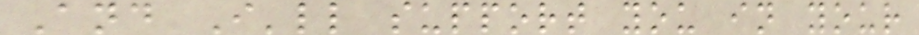And I'll support you in your
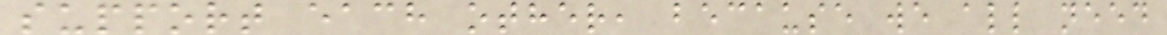support each other, because we all need
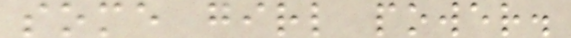some girl power.
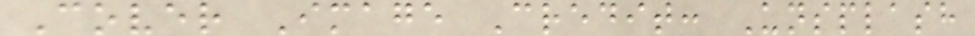Cover Image Credit: Unsplash
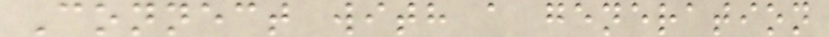Connect with a generation
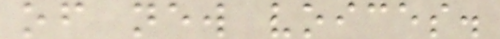of new voices.
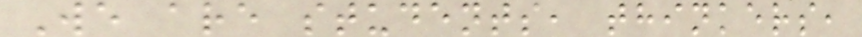We are students, thinkers,
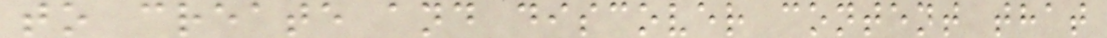to create and discover content that
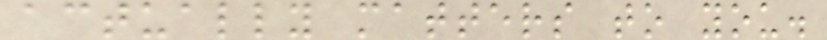actually matters to you.
